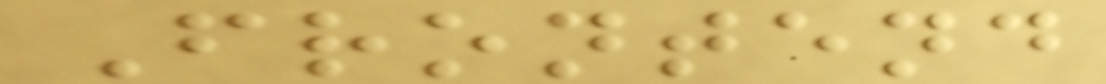Frontend
